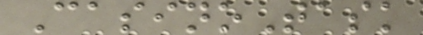CasinoTask
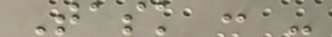Task : -
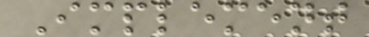Implement
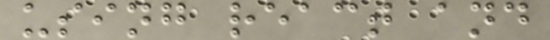using react and
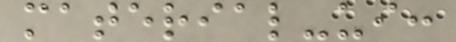material-ui:
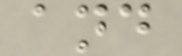and
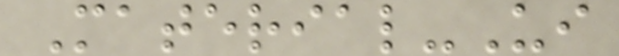Material-Ui
